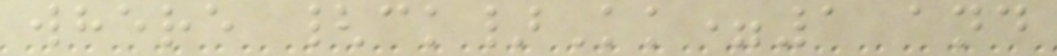where {ck}Kk=1 and
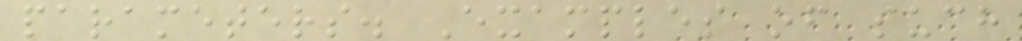parameters. Examples of such
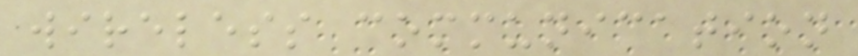wireless communication
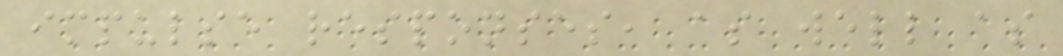impulse responses, as well as
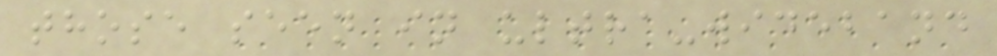those seen in ultra-wideband
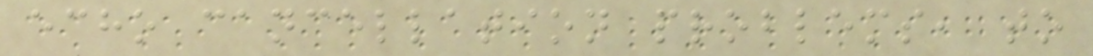echo cancellation problems, to
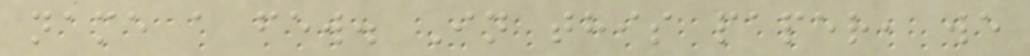name a few. In this paper, we
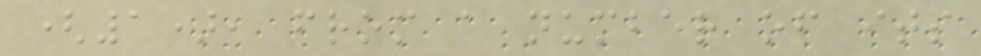(1), from a number of its
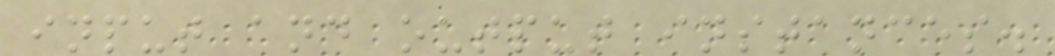input and output instances.
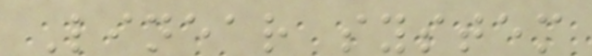Linear system
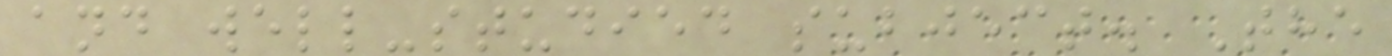and well-studied subject. The
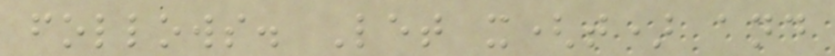follows. Let x(t) and
